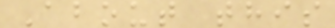About this
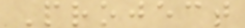Project
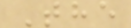The
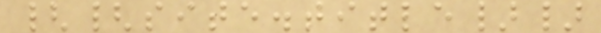{{site.title}}
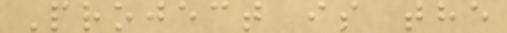Project is the
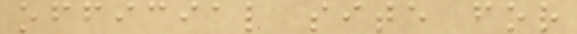official site for
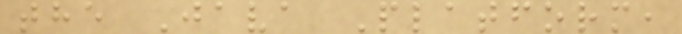the Java Platform,
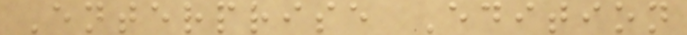Enterprise Edition
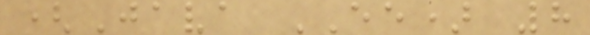(Java EE) 8
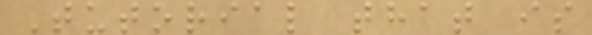Tutorial that is
